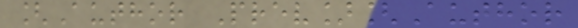[Author Prev][Author
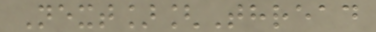Next][Thread
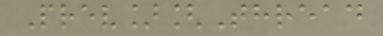Prev][Thread
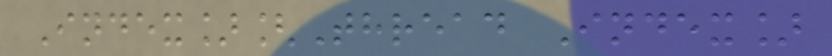Index][Thread Index]
